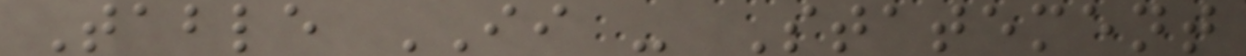Table II - Statement
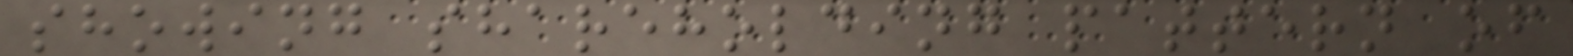showing shareholding pattern of
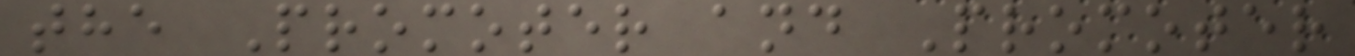the Promoter and Promoter
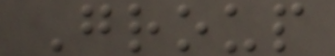Group
